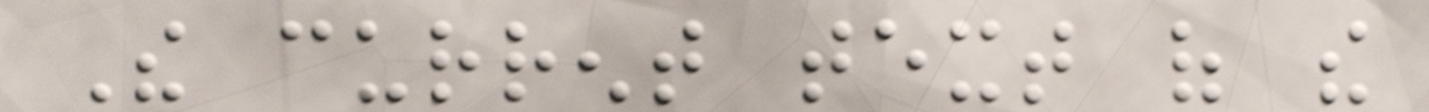The current text of the
